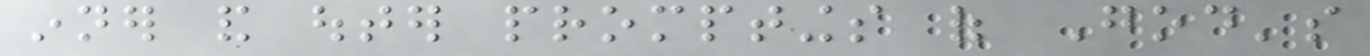inner and outer promptings of God's
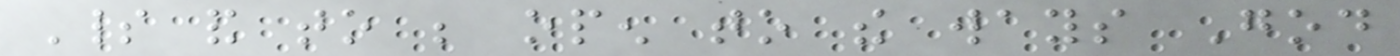Spirit and to be open to the ways God
